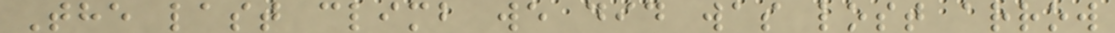The last climb we did was lost arrow
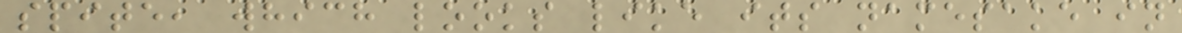spite, which looks like its namesake in
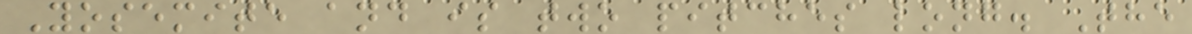Yosemite and is two pitches long. The
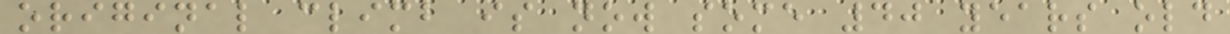original climb is now some 40 years old
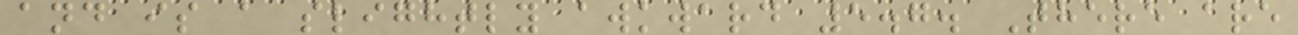and is a slightly awkward 5.7. There are
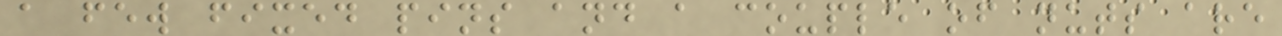a few fixed pins and a couple of nuts are
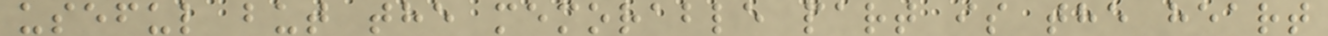useful but the memorable part is the heart
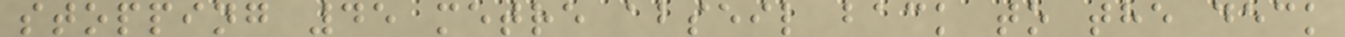stopping 45 metre abseil back to the deck
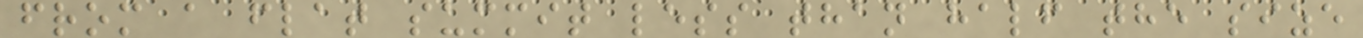from a flat summit less than half the size
